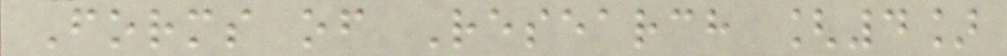Forms of Research [4]
